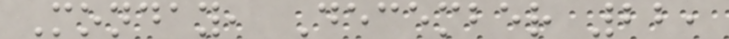Monday, December 22,
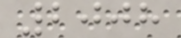2008
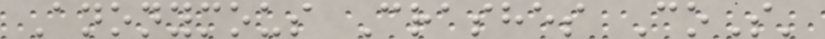Anonymous Crashes CoS'
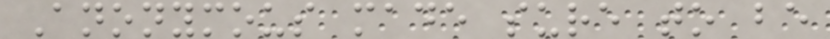Anonymous made sure to be
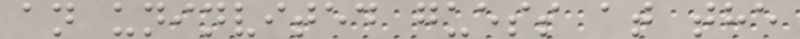an uninvited guess at the
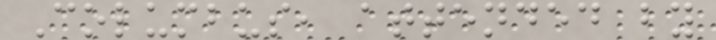Columbus, attended by
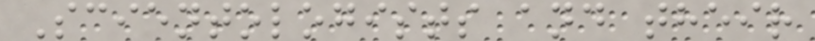Scientologists and their
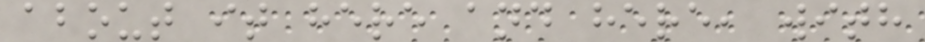about it here and here, with
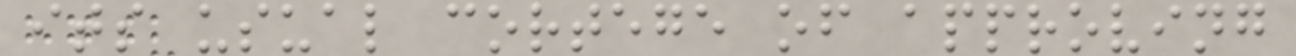its usual cortege of approving
